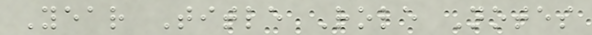Year Title Role Notes
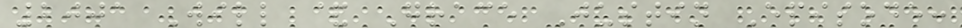2001 Will & Grace Justin Episode:
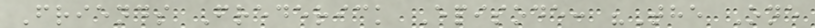Friends Frederick Episode: "The One
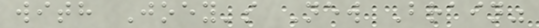with Joey's New Brain"
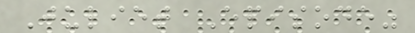Juliet Episode"
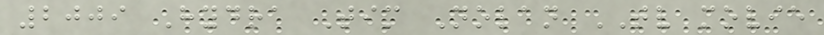2009 Hydra Tim Nolan TV movie
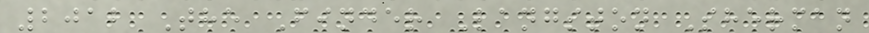2012 The Finder Langston Sherman
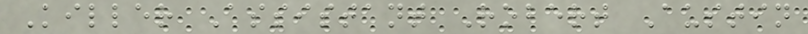Killer Assistant Robert Austin
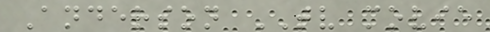Anderson TV movie
